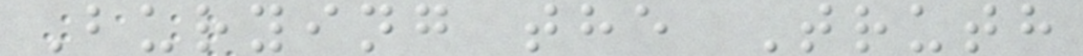Burying the Truth
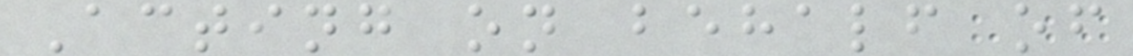Acting on behalf of
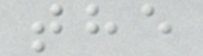the
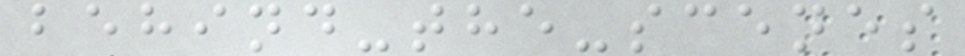behind-the-scenes
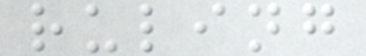ruling
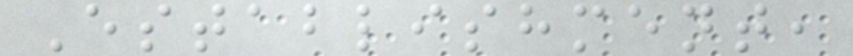Establishment,
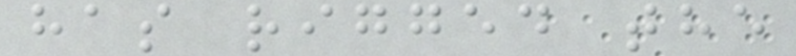has rigged the
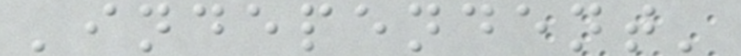'independent'
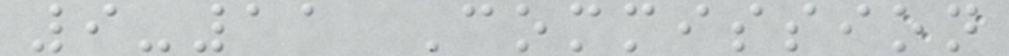9-11 Commission
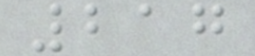217
